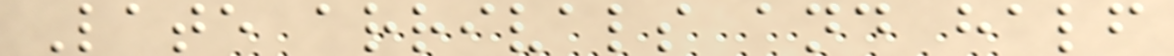Late arrivals and half
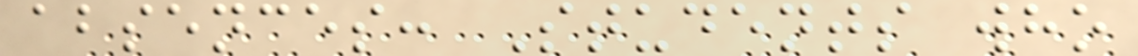absences: Students who
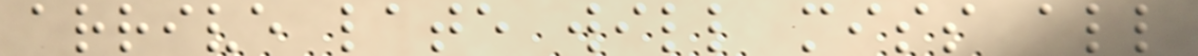arrive late will miss all
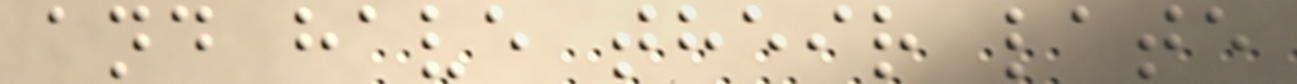and have their late
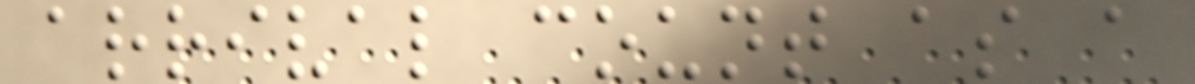arrival count as a
